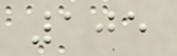105
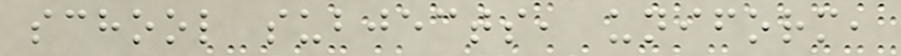school subjects, uniform,
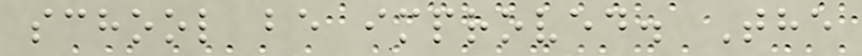school be improved. The
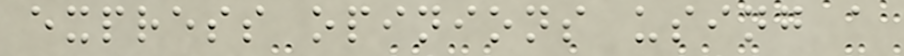express opinions using a
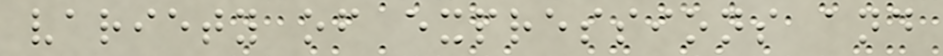variety of expressions and
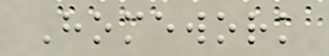Homework
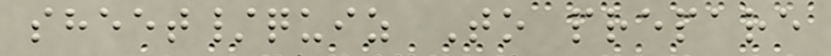sheet/quiz To prepare
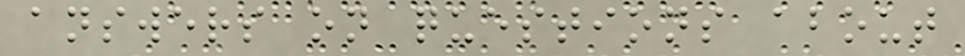answers on questions about
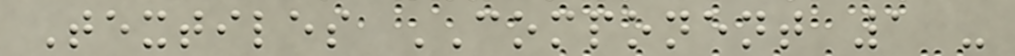Textiles COMPONENT 1 -
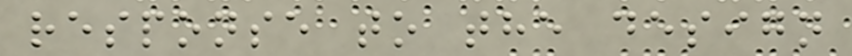response to the design
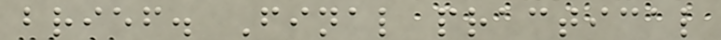brief. Final practical
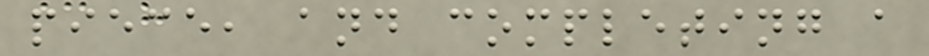piece, and completing a
